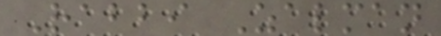Rabbi Zalman
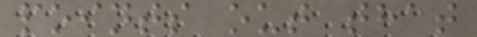points out that
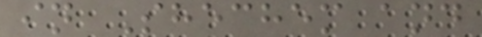in Shechem and
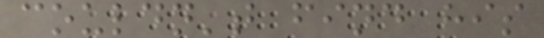couldn't find his
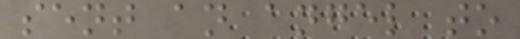sent an angel to
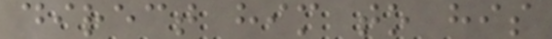direct him to his
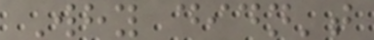Why didn't
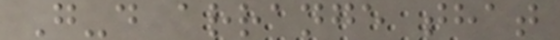G-d arrange that
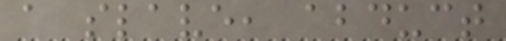a slave, abduct
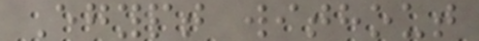Egypt without
